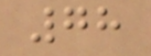78
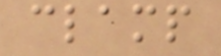clamp
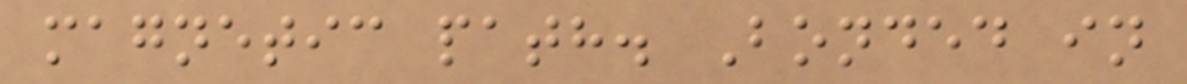magnetic path. Bonded in
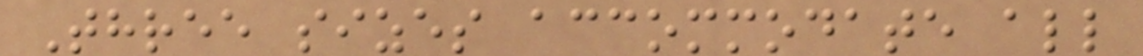Three sizes accommodate all
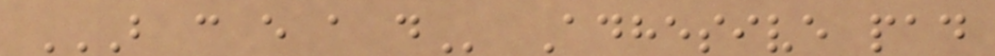B C E A D Adhesive pad
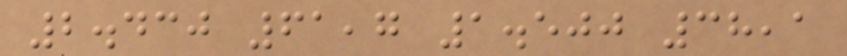2.430 61,7 1.500 38,1
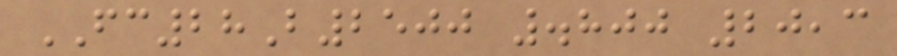FC28B2500 .800 20,3
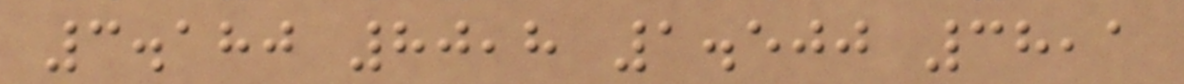3.180 80,8 1.500 38,1
